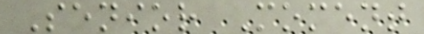Senior Moment
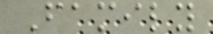Family
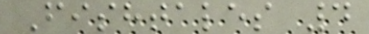Fishtales 4
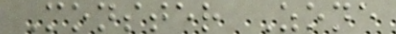Monster Zone
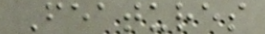Features
